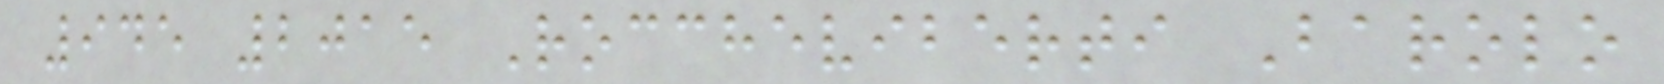945 2015 Roccheviberti Barolo
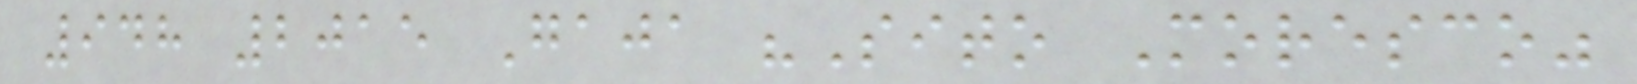948 2015 Gaja "Sito Moresco"
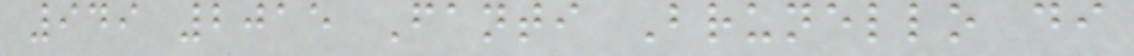949 2015 Fanti Brunello di
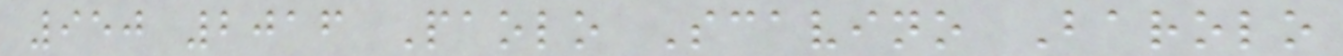950 2016 Paolo Scavino Barolo
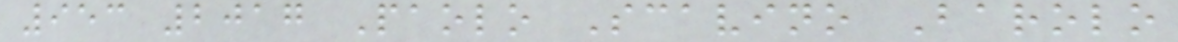953 2017 Paolo Scavino Barolo
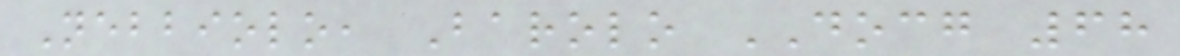Nebbiolo, Barolo DOCG 68
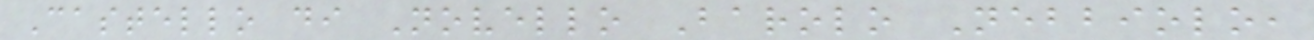Castello di Novello Barolo Nebbiolo,
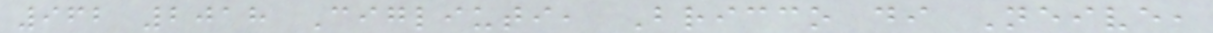962 2018 Cigliuti, Bricco di Neive,
